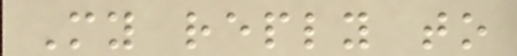My reply to
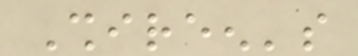Shireen's
